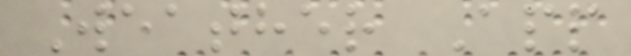Weather App
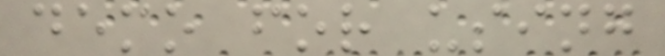demo for using
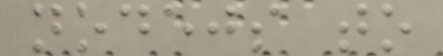nodejs to
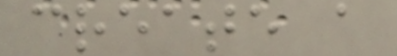create a
